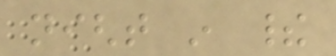night in their
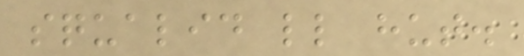squalid little hut.
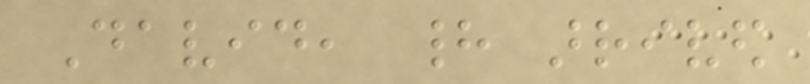David, had arrived
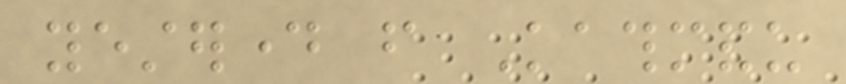yesterday from Kathmandu
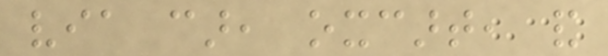via car, oxcart, and
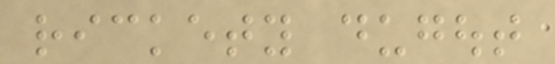rickety dugout
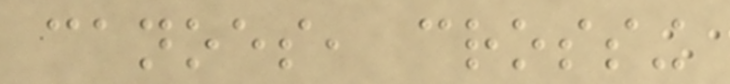canoes, crossing
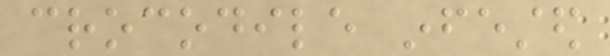crocodile infested
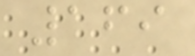169
